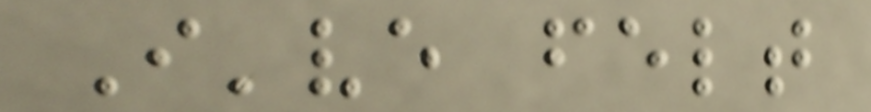I've felt
